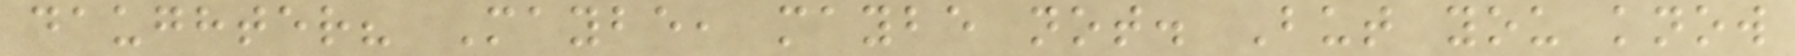daughter? Maybe, maybe not. But you know
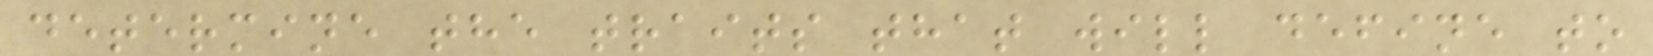determine the traits that will define to
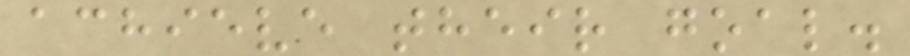achieve their goal.
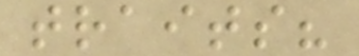traits?
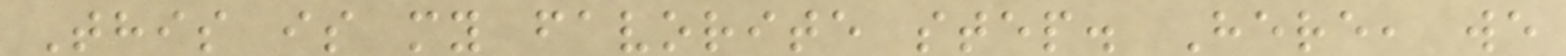This is my favorite step. Here, we
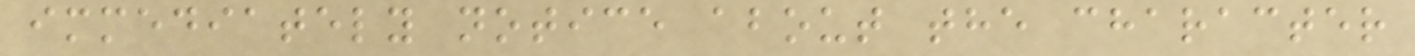immediately notice about the character
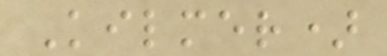Kilmer)
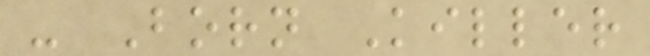- Born Killer
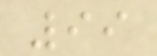99
